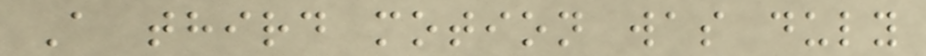A third motion was duly
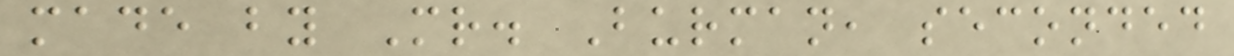made by Mr. Burman, seconded
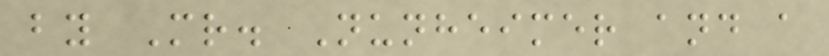by Mr. Nunheimer and a
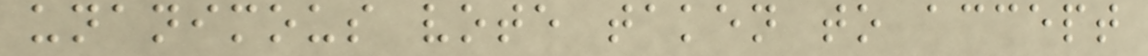unanimous vote taken to accept
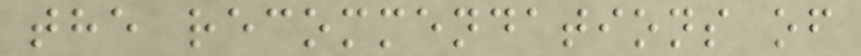the recommendations of
